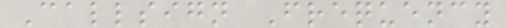Callsign Frequency
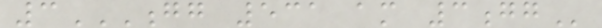3GG 531 AM 3GG
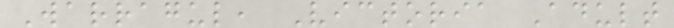Warragul, Victoria Adult
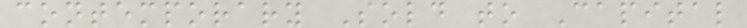contemporary Sold to Capital
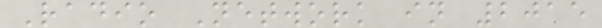Radio Network in 2015
